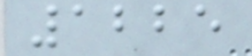1225
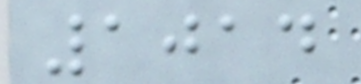1014
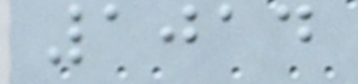1014
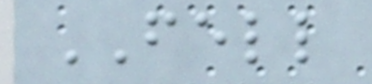FELL
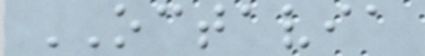OCTAVIA
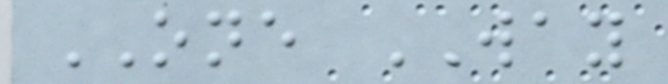ONE WAY
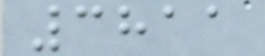3811
